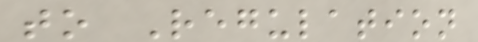to Regulation
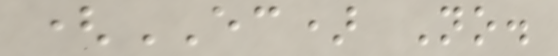(EC) No.
